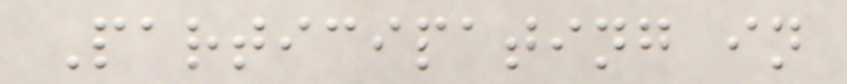Participating in
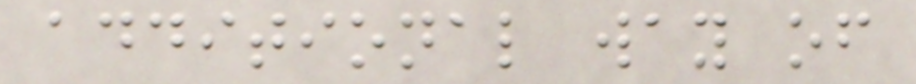additional way of
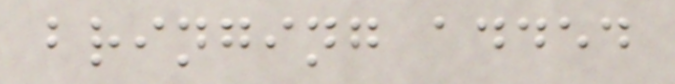bringing added
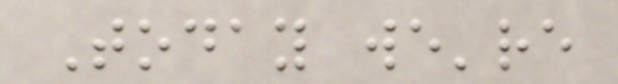Today we're
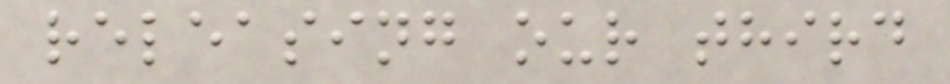releasing our third
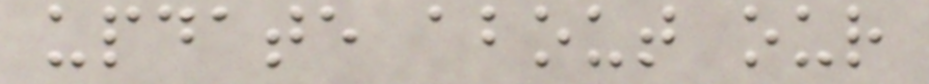update about our
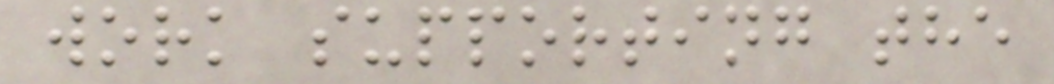work supporting the
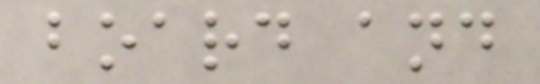board and
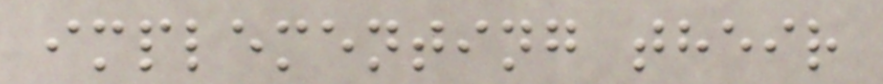implementing their
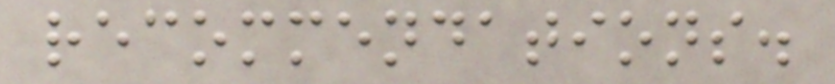recommendations.
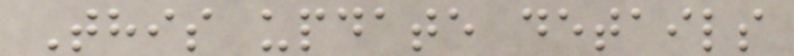This update details
